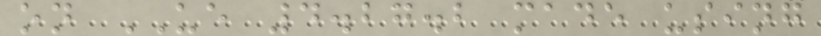on UE 4.27.2 made using
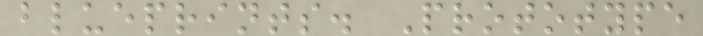blueprints. Prototype
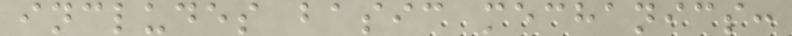includes basic mechanics:
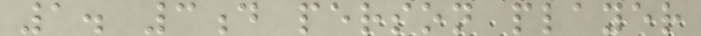1. 3d person player
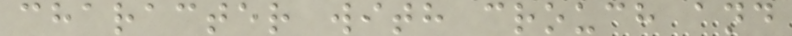character with crouch and
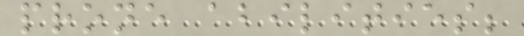prone abilities;
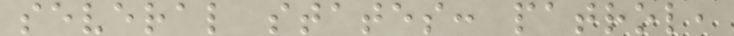several states: patrol,
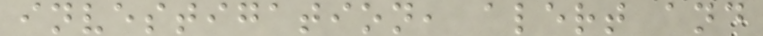investigation, alert and
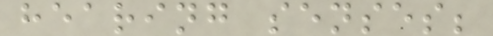hearing senses;
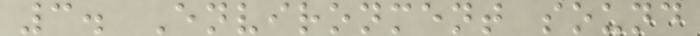3. Environment sound
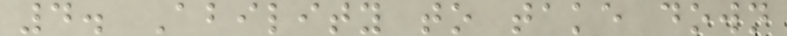4. Ability to take down
